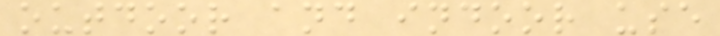outdoor and indoor use
